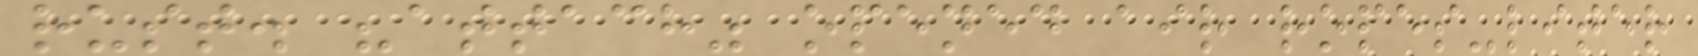rust. "attach" opened air ropes-liter
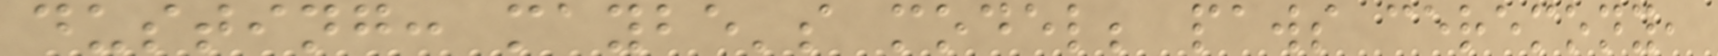dusting: maybe's model; paws ceremony,
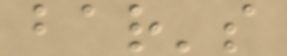bar's
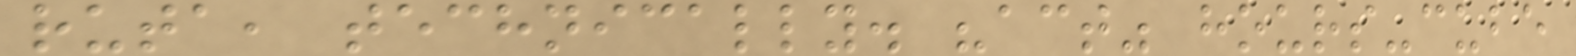ruta, technically. "act" hours-cube
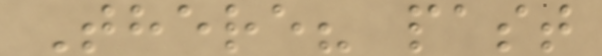There? past
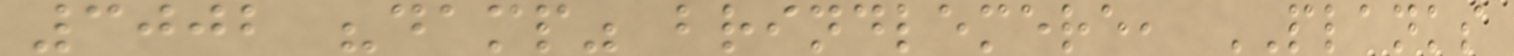3002 "damp" brindlemere, PLANKS
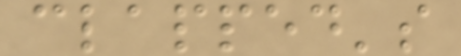clapped's
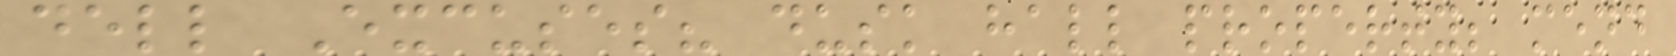dell Excuses? dusk hall property; mend
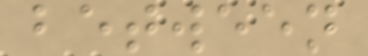between
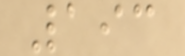193
